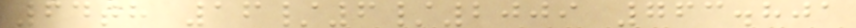64th 16/6/2009 763.801
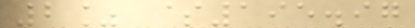2% $195.97
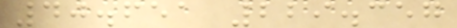40.651 229.357
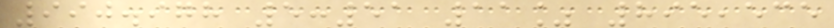990.978 5:51 11% 895,535
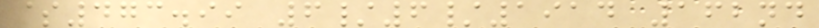$473.99 6/6/1914 162nd
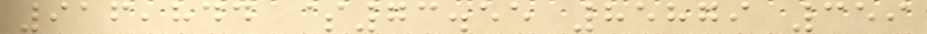916,844 $73.55 85879 359
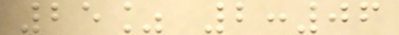25% 2:06
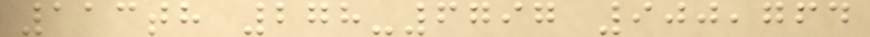113th 278-6797 900,764
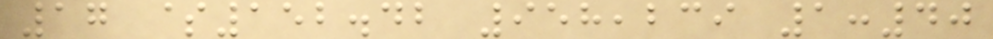17 $152.42 958,239 1:40
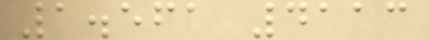1.561 4113
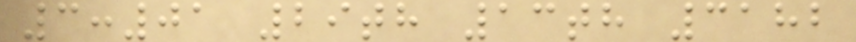3:01 29th 13th 3182
